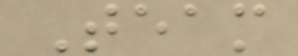Team
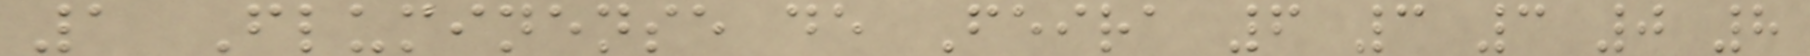1 Fluminense de Feira 6 3 3 0 8
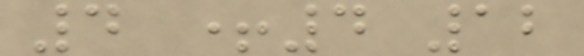4 +4 12
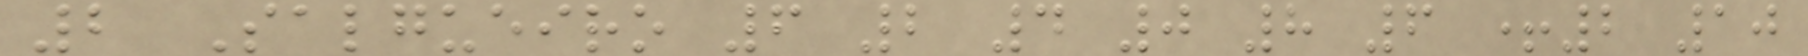2 Salgueiro 6 2 4 0 8 6 +2 10
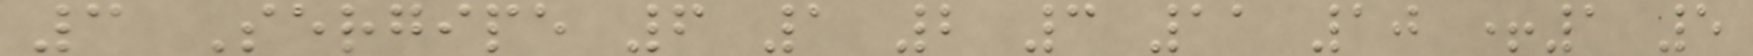3 Sergipe 6 1 2 3 11 10 +1 5
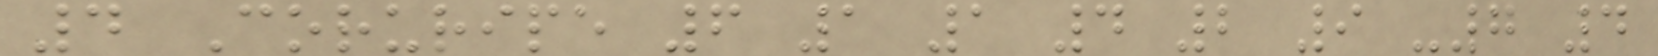4 Coruripe 6 1 1 4 2 9 -7 4
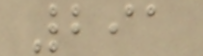291
